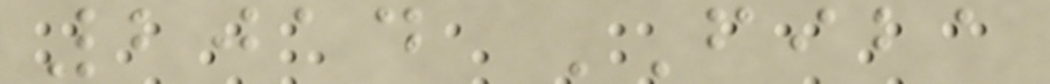2014 FIBA
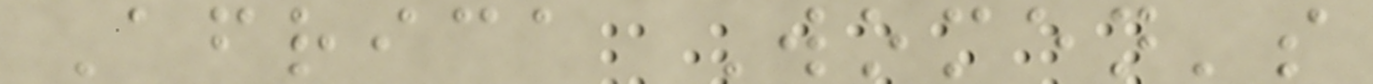Africa Women's
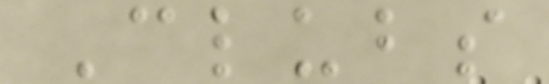Clubs
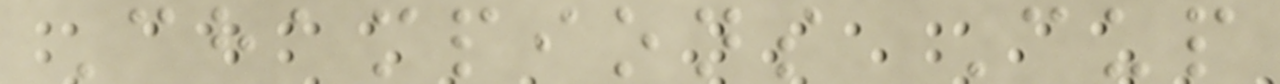Champions Cup
